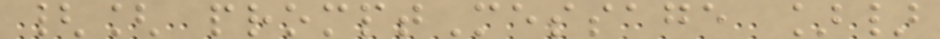{[ promptMessage ]}
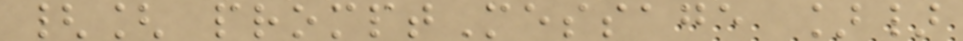{[ promptMessage ]}
